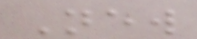New
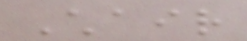Chair
